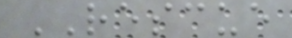RESCUE
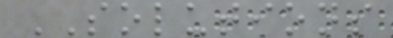SOLUTIONS
